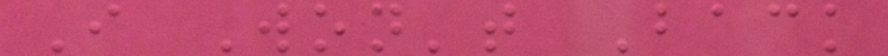I Won't Back
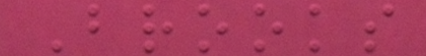Brooks
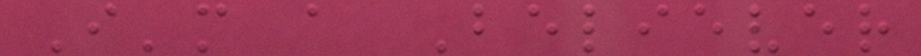I'm a Believer
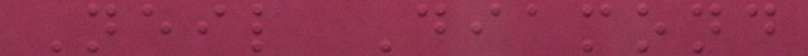Neil Diamond
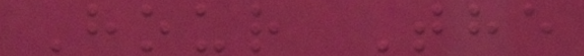Hour The
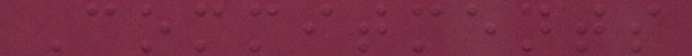Commitments
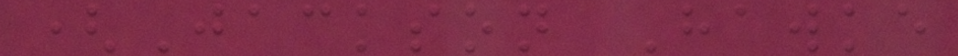(Jackson Hawke
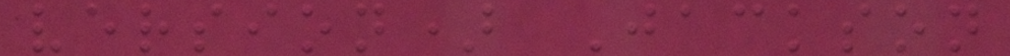version) Jackson
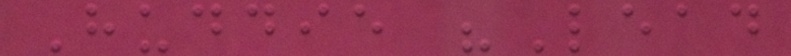Huddie "Lead
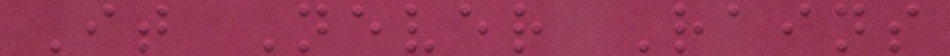It Never Rains
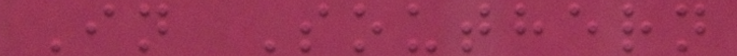In Southern
